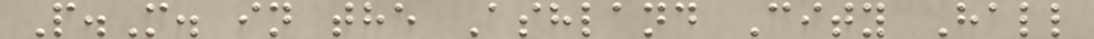P.M. in the Ashland City Hall
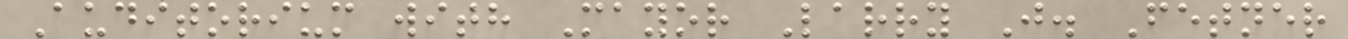Auditorium with Mayor Larry J. Fetner
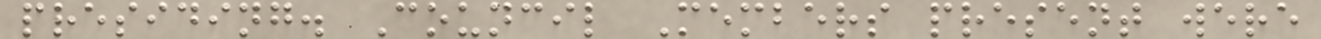presiding. Council Members present were
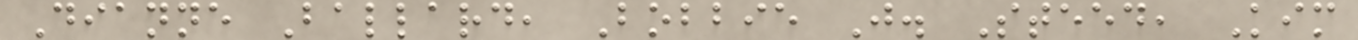Dianne Ballard, Bobbie J. Steed, Kim
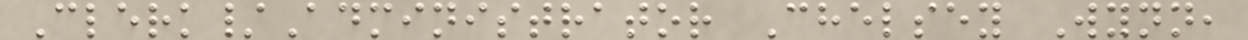Clerk/Administrator Chelsey Wynn,
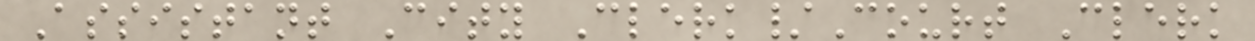Assistant City Clerk/Court Clerk
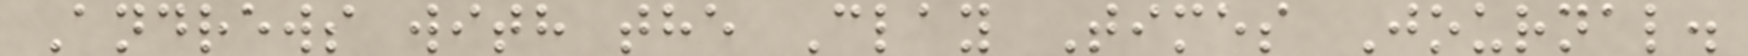Andrews with the Clay Times Journal.
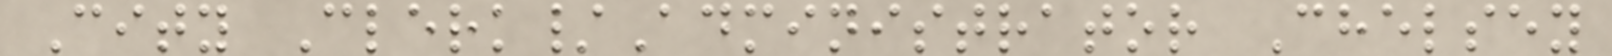City Clerk/Administrator Chelsey
